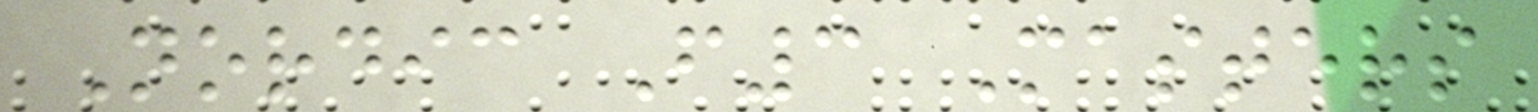Nordic F3 Masters
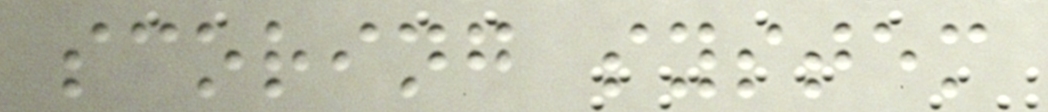scoring system
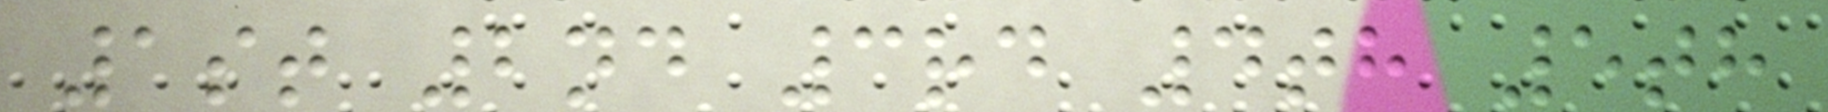1st 2nd 3rd 4th 5th
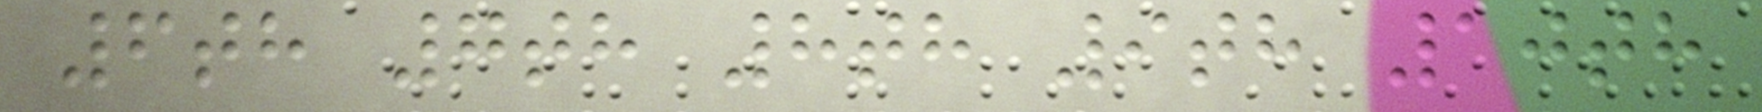6th 7th 8th 9th 10th
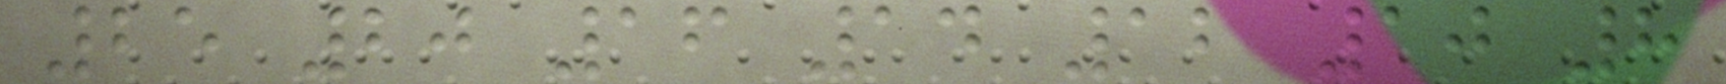25 20 16 14 12 10 8
